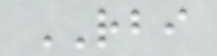RBI
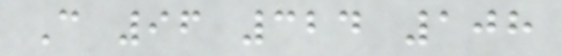C 96 324 108
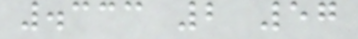.333 2 57
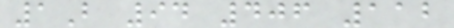1B 94 406 112
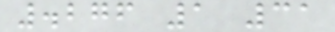.276 1 31
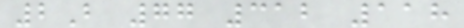2B 77 312 118
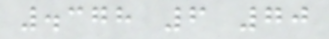.378 6 70
